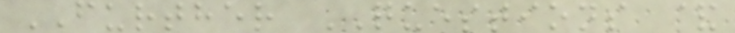FURTHER QUESTIONS &
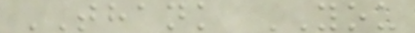THANK YOU
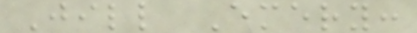Jill Emery:
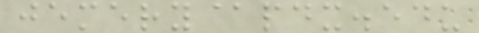jemery@pdx.edu
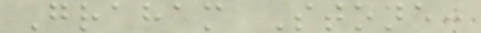Graham Stone:
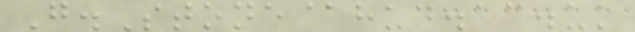G.Stone@hud.ac.uk
